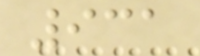931
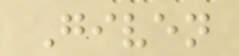Given
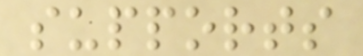supports
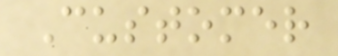Customer
